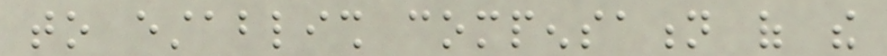to establish compensation of the
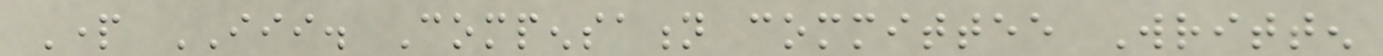Part III. Compensation committee Written
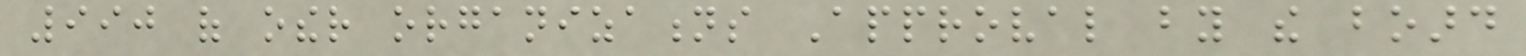990 of other organizations Approval by the board
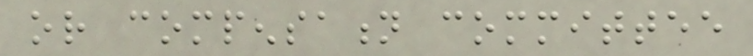or compensation committee
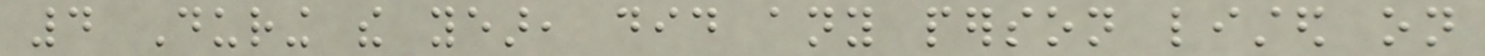4 During the year, did any person listed on
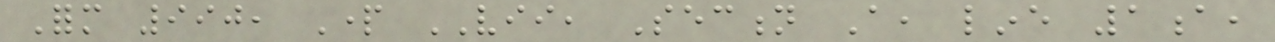Form 990, Part VII, Section A, line 1a,
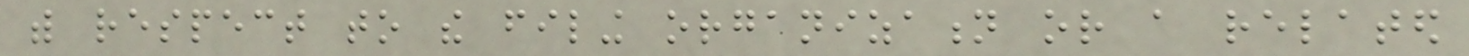with respect to the filing organization or a related
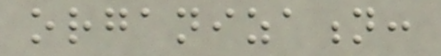organization:
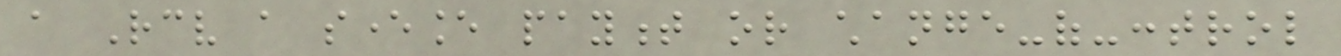a Receive a severance payment or change-of-control
